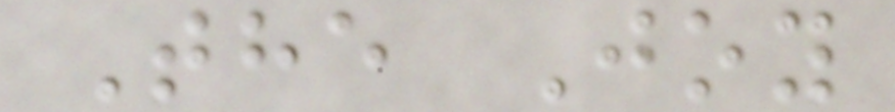The Joy
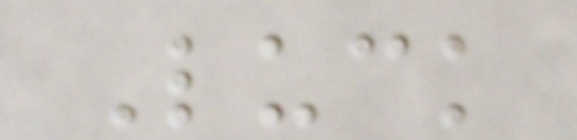Luck
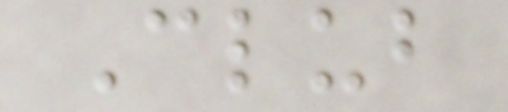Club
